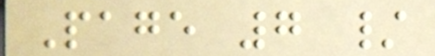Page 7 /
